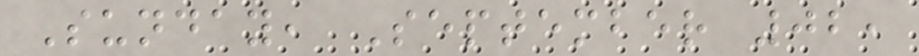Sunday, September 02,
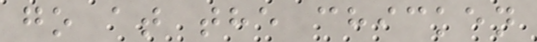go at the chicken
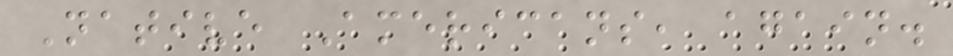Native Americans, again.
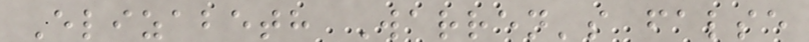Elizabeth Warren's false
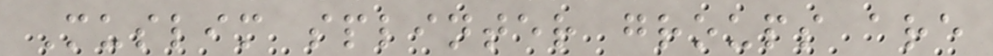Muslim splinter groups are
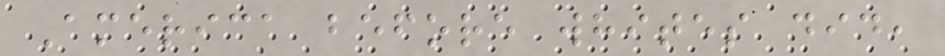America before whites did,
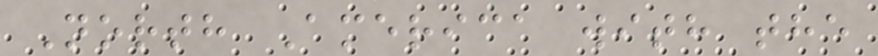North America with the
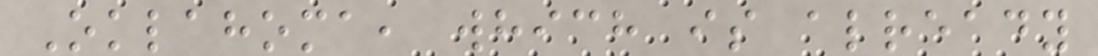Oklahoma, which is already
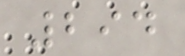294
